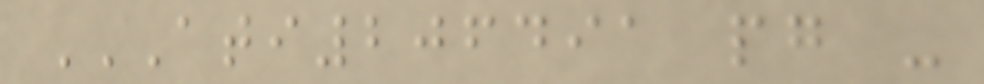ATI206491 PG -
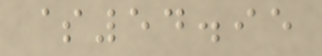$54.95
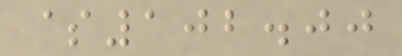$102.00
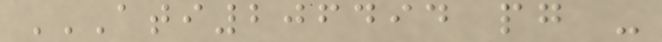ATI206494 PG -
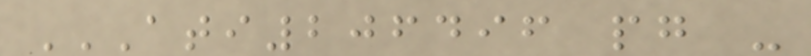ATI206496 PG -
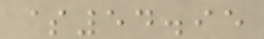$54.95
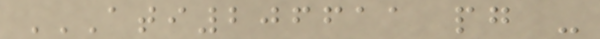ATI206611 PG -
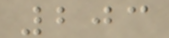203
